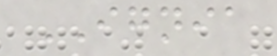IGNIA
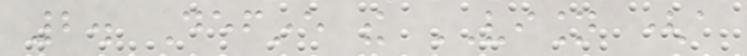2. Define the VISION (a
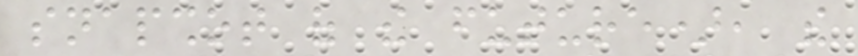snapshot of the future), the
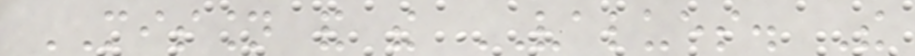MISSION and the VALUES. The
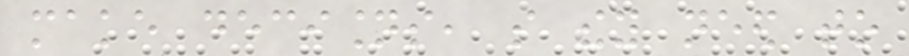make decisions, so they need to
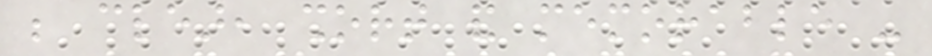be clear, short and memorable -
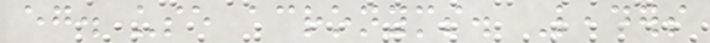eg. use acronyms. Leaders
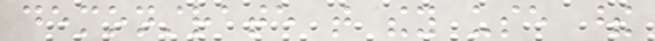demonstrate that they use these
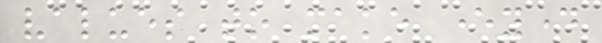values to make everyday
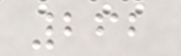262
